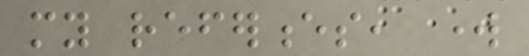my references, work
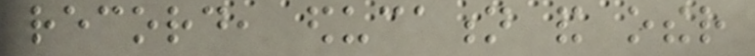record, education and other
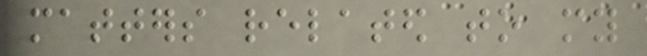matters related to my
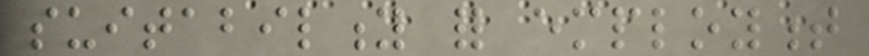suitability for employment
